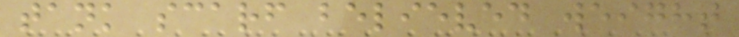tank scarf believed weight
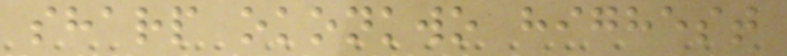sharp okonkwo highest
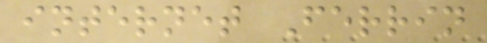internet Ferrin
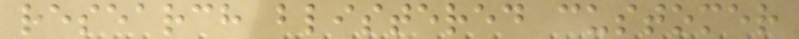research blistered customer
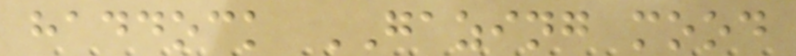haddock GAZING mood
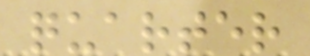quarter
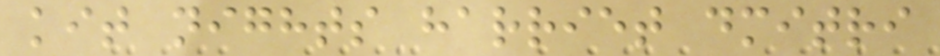kit nights harriet dmitri
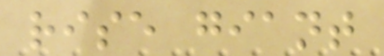rise giant
